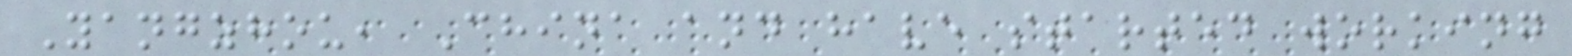Yangzhou, China and have started working
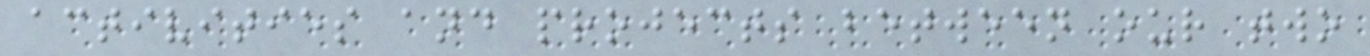activities and projects between our two
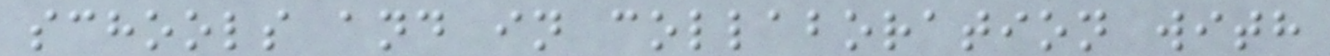schools and in collaboration with
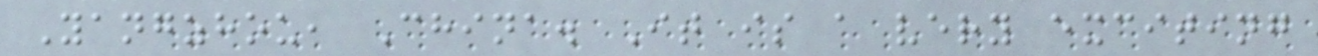Yangzhou, China. It is a very exciting
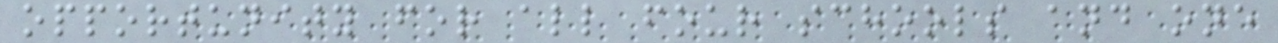opportunity for all four schools and one
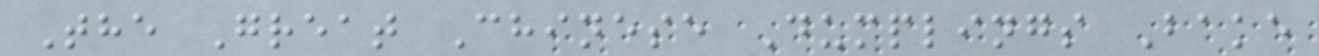The Great Chinese Dumplings Bake
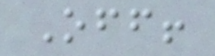Off!
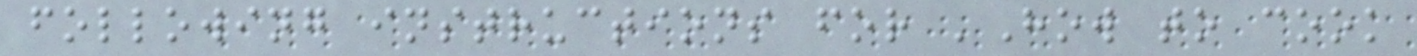following instructions for 'How to cook
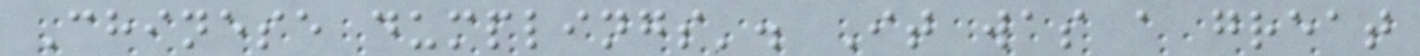Chinese dumplings'. It was a great
